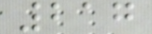217
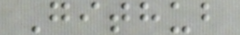Github
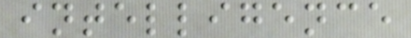intelligence
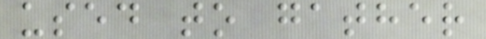used to gather
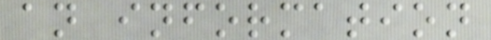an information
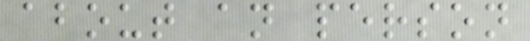about an person
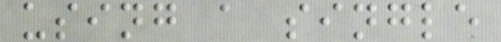using a single
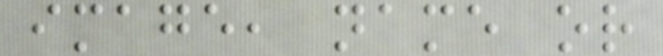image, name or
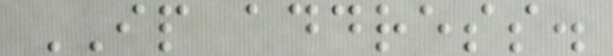IP address.
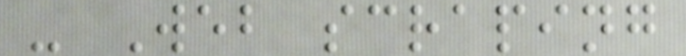- Web scraping
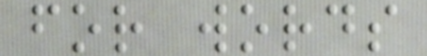for words
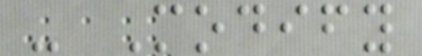- Modify
